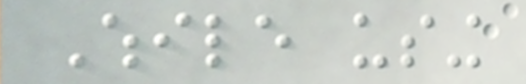While using
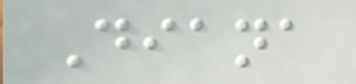Diana
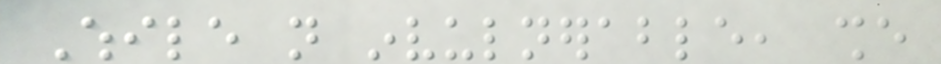While not invulnerable, she
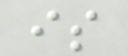is
